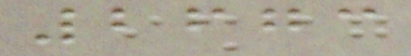2673
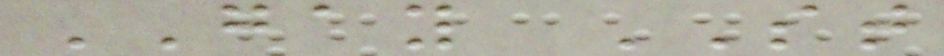GAY ST
